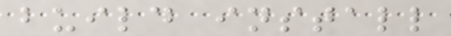build install
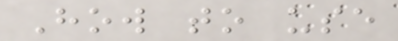How to use
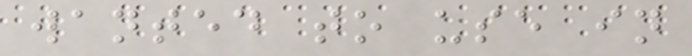wanted to use in
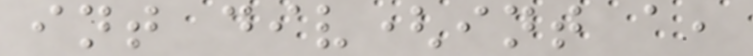int div(int a,
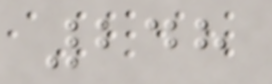248
